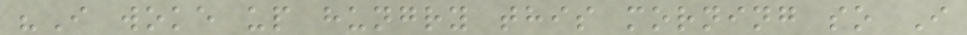"I woke up hungry this morning so I
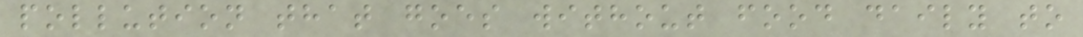pollution that goes without food daily to
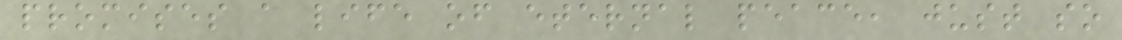promises a life of eternal peace, just so
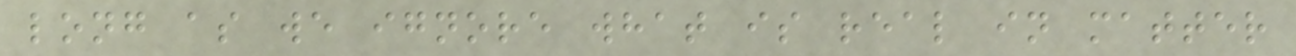long as we ignore what is real in matter
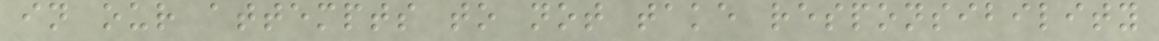in our attempts to not take responsibility
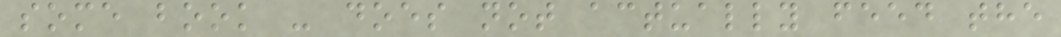some book - does not actually feed the
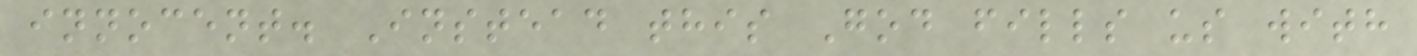innocent. Instead this God fills us with
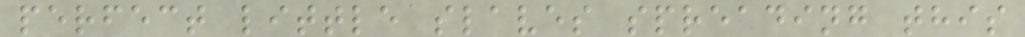perfect little slaves spreading this
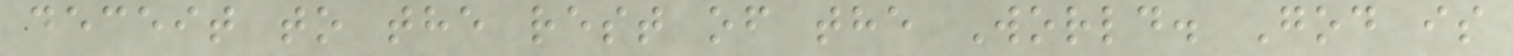deceit to the rest of the World. God is
